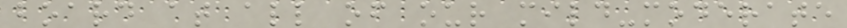board at all of our mild-moderate
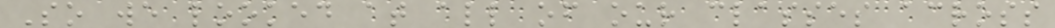So we looked at all of our classes across
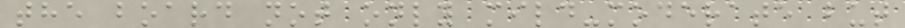the board not only mild-moderate but
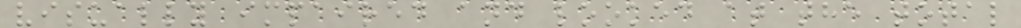visually impaired and looked at the total
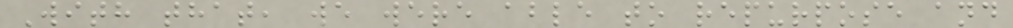With that, we were able to repurpose and
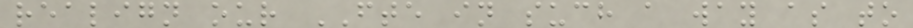realign our FTE in such a way as to
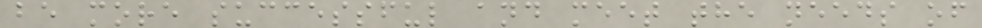be more successful and meet the needs of
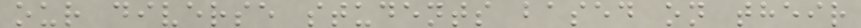our diverse students based on their
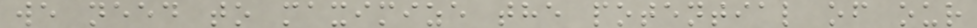we need to maximize the potential of our
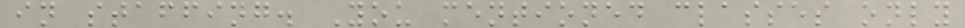in staffing. You mentioned classes only
